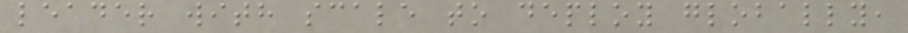leader with scale to deploy globally,
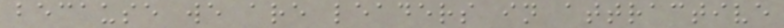because we are leaders in attractive
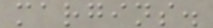margins.
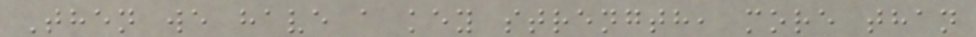Then we have a key strength, more than
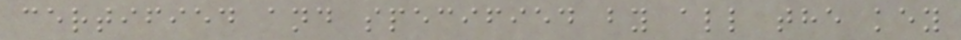certified and specified by all the key
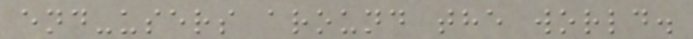end-users around the world.
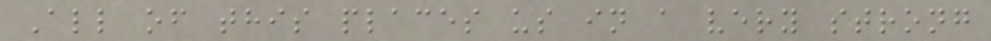All of this places us in a very strong
